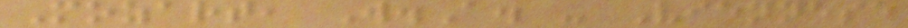Mozart, W.A. - Viennese
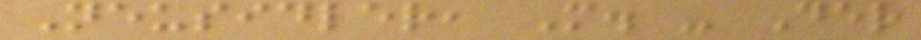Neusidler, M. - Der
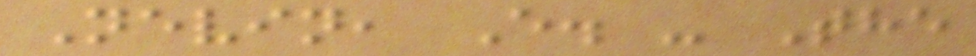Nevin, E. - The
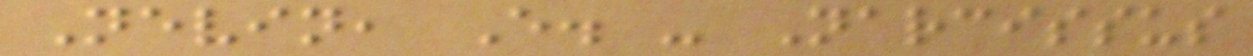Nevin, E. - Narcissus
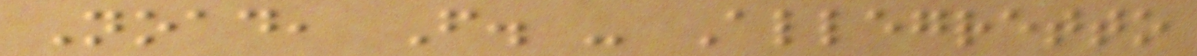Noad, F. - Allegretto
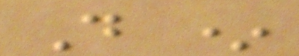D *
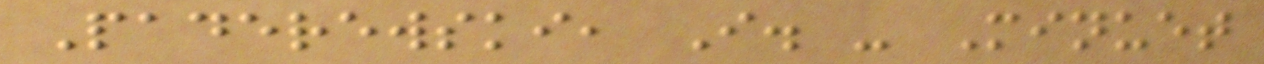Paderewski, I. - Minuet
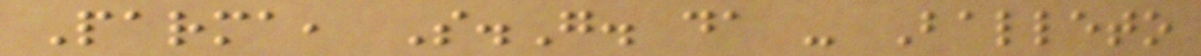Parma, S.G. da - Balleto
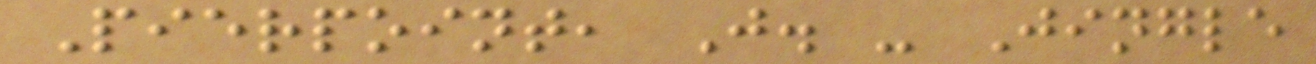Pierpoint, J. - Jingle
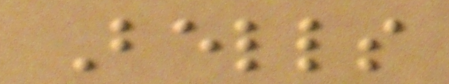Bells
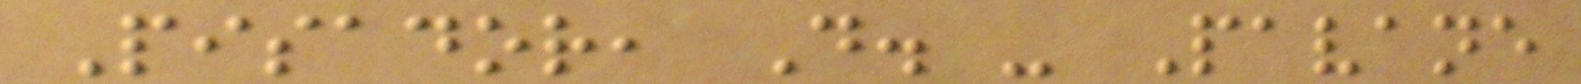Pisador, D. - Pavane
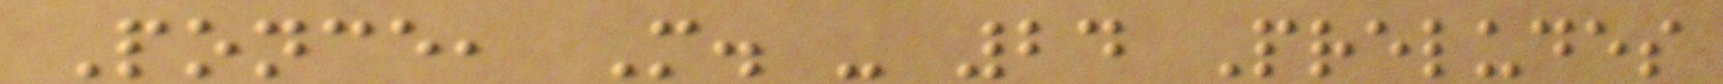Ponce, M. - 24 Preludes
